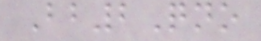Bb2Qno
